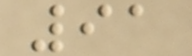91
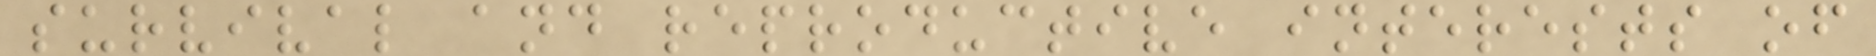survival and reproductive interests of
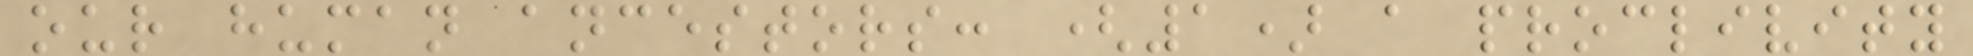our human ancestors: (1) a proclivity
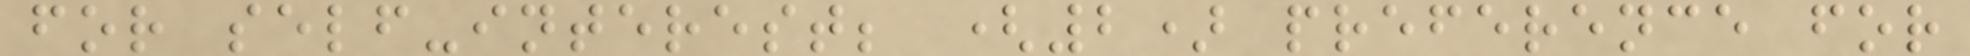for self-interest; (2) preference for
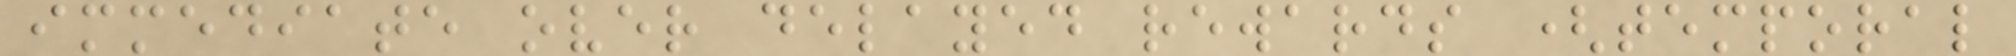immediate over delayed rewards (temporal
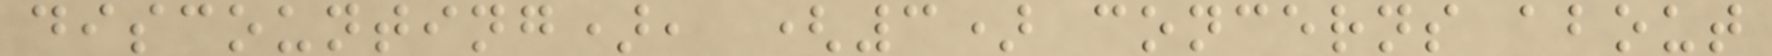discounting), (3) concerns about
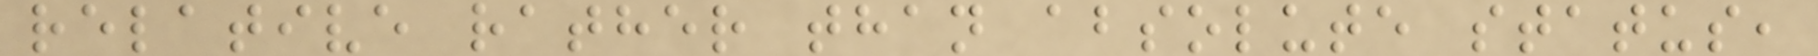relative rather than absolute status,
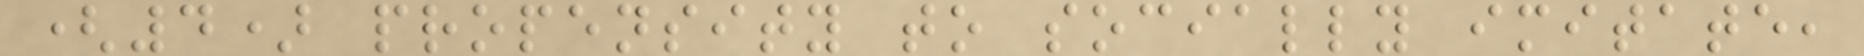(4) propensity to socially imitate,
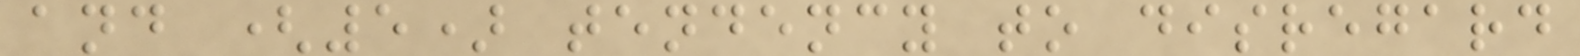and (5) tendency to disregard
